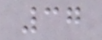37
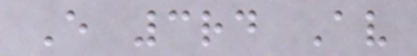E 3rd Av
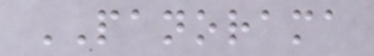PANORAMA
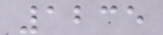1235
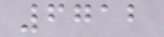6712
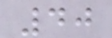40
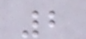2
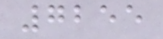7255
